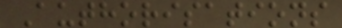Authorisations
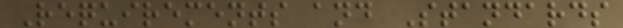Requirements and Standards
